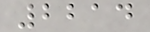2214
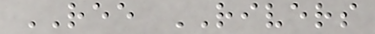REE RIVERS
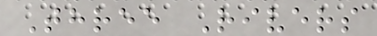Three Rivers
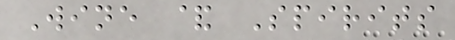Wine & Spirits
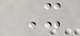X
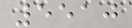5510
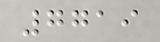7719
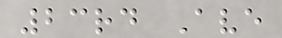23rd Ave
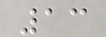13
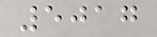5017
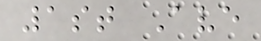1st Ave
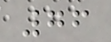76
